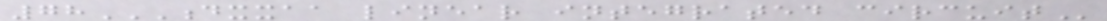78DXXAA LINEAR INTEGRATED CIRCUIT
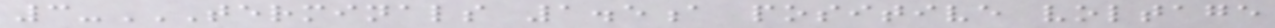3-TERMINALS 1.5A POSITIVE VOLTAGE
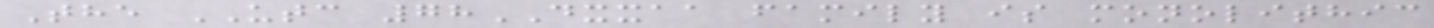The UTC 78DXXAA family is monolithic
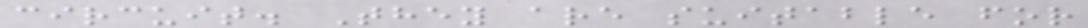circuit. They are suitable for
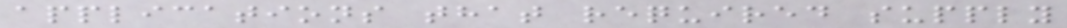applications that required supply
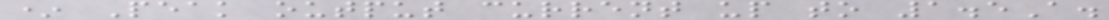* Peak output current up to 1.5A.
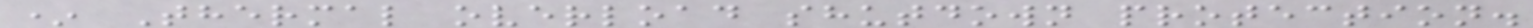* Thermal overload shutdown protection.
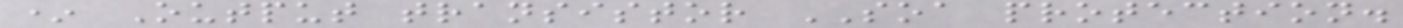* Output transistor SOA protection.
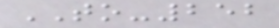TO-252
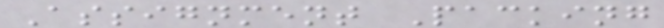Assignment Packing
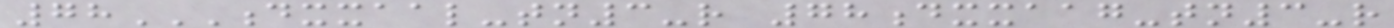78DXXAAL-TN3-R 78DXXAAG-TN3-R
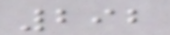292
